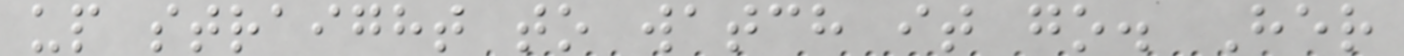up straight to watch it go. Her
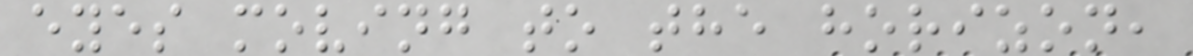eyes moving to the horizon,
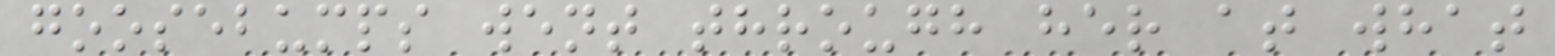goosebumps went through her at what
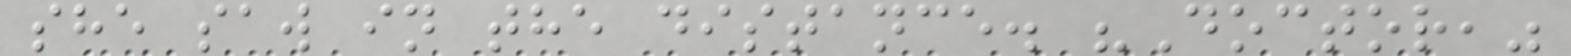she saw in the distance. "Doctor,"
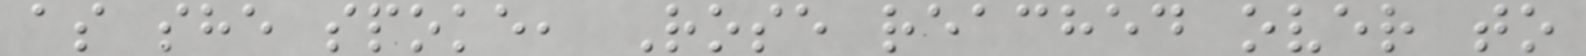as she spoke, Rose reached over to
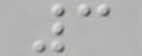3
